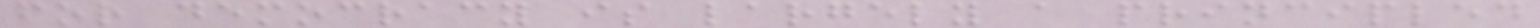for democracy is largely a principled
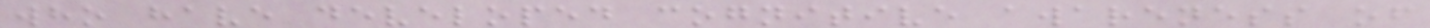who have developed cognitive awareness of
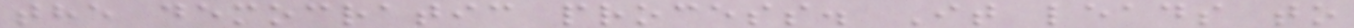the democratic process. It leads to
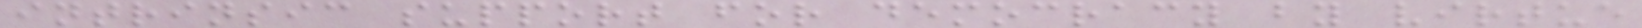intrinsic support for democracy by virtue
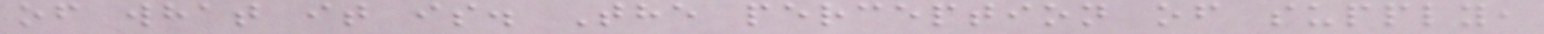of what it is. The perception of supply,
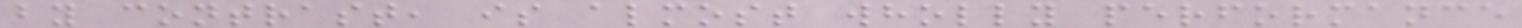by contrast, is almost wholly performance
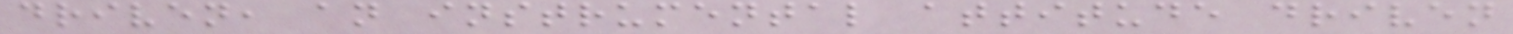driven, an instrumental attitude driven
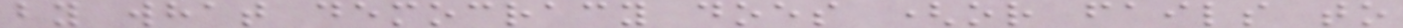by what democracy does (or fails to
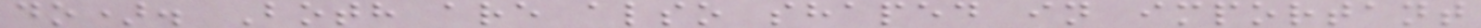do). Both are also shaped in important
